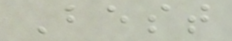Best
